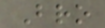Bro
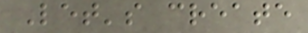Let's create
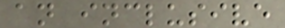an inclusive
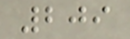209
